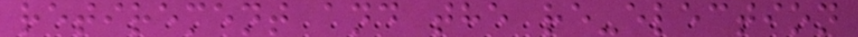retirement and the re-election
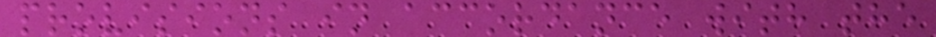provisions in accordance with the
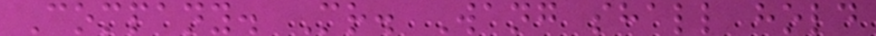Company. Mr. Wang shall hold
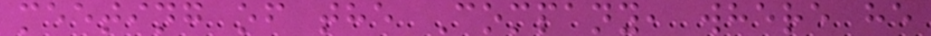meeting of the Company, where he
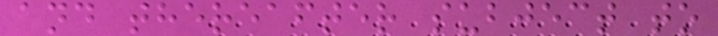and thereafter subject to
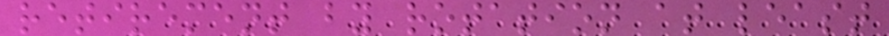retirement by rotation at least
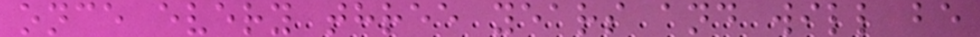once every three years and will be
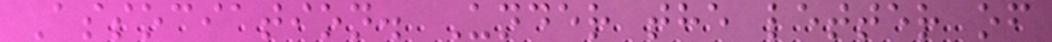Association. Under the letter of
